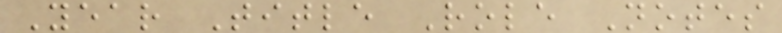Year Title Role Notes
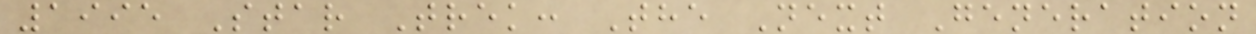1995 Star Trek: The Next Generation
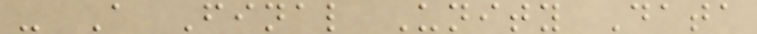- A Final Unity Data
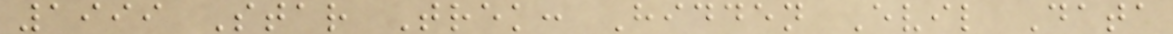1999 Star Trek: Hidden Evil Data
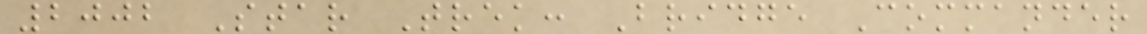2002 Star Trek: Bridge Commander
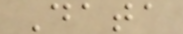Data
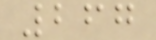267
